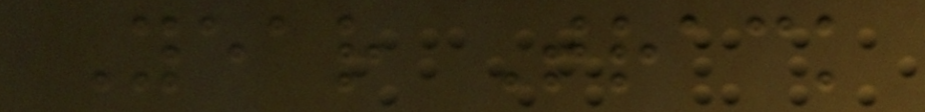Year Track
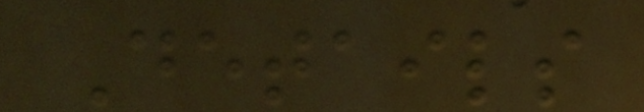Details
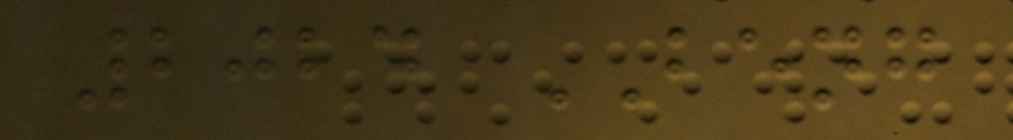2024 BENG
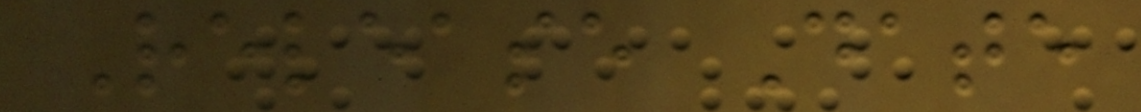Release Date
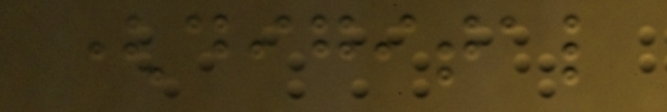(digital
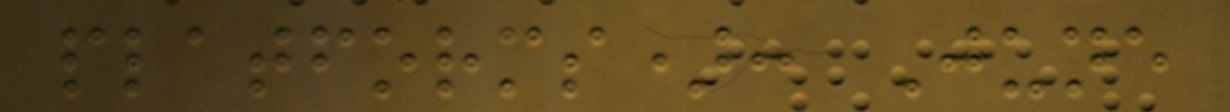platforms): June
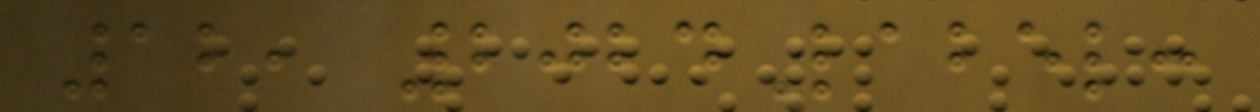12, 2024Label:
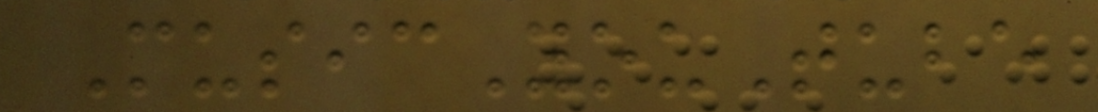MusicYouTube
